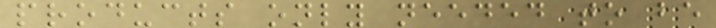products only needed to be
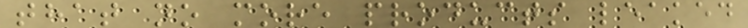that no more products leaked
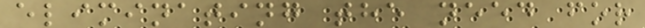eliminating the need for
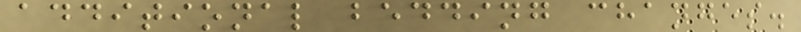additional bedding changes.
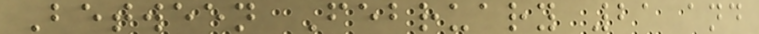Between February 21 and
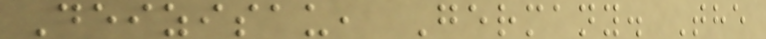Deizisau, Germany. The
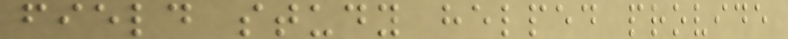field study helped provide
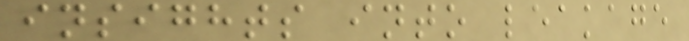insights into leakage
